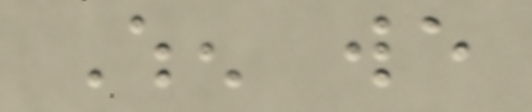When we
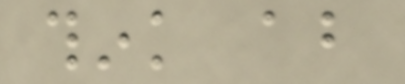think about
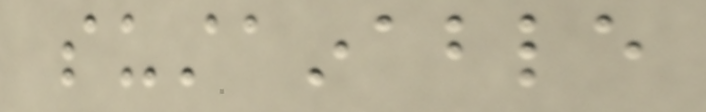sustainable
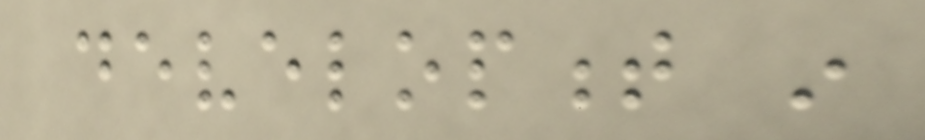development in
